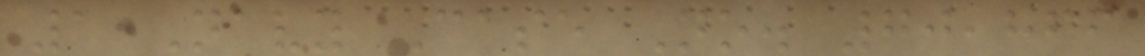1 Navy Case No. 70,866
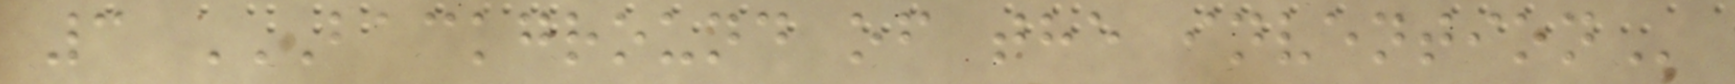3 BACKGROUND OF THE INVENTION
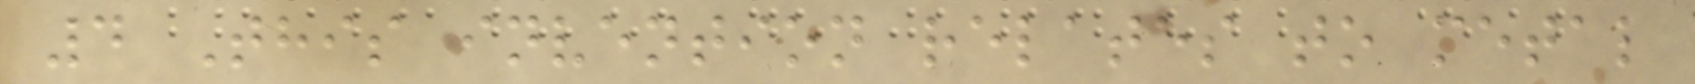4 This invention relates to metal
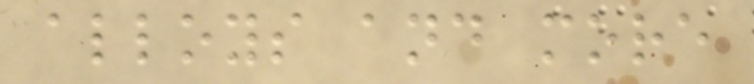alloys and more
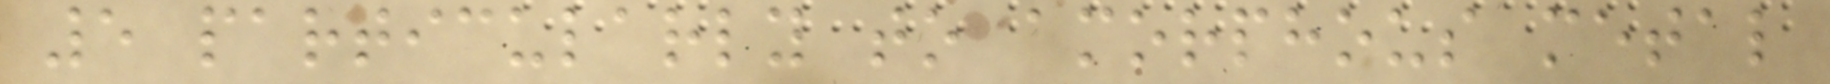5 particularly to amorphous metal
